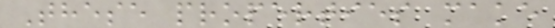These properties make
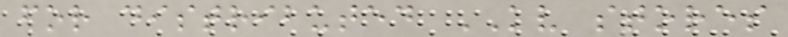for distributed KV stores
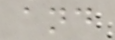and
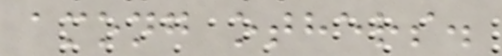among others.
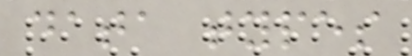data types
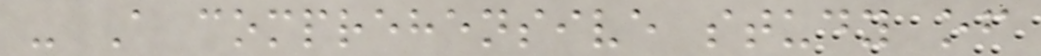- A comprehensive study of
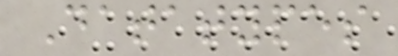Datatypes
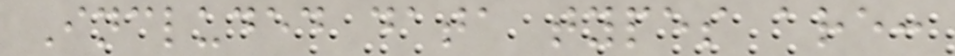Included data types are:
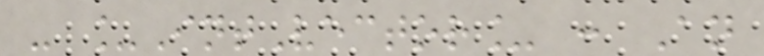- _IntVector_ : An
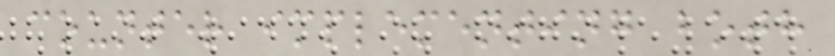counter implementing both
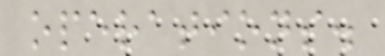operations.
